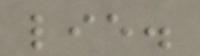lie.
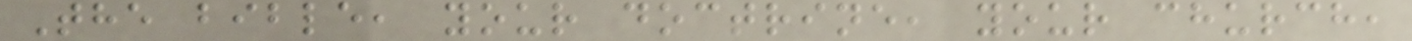The bible, your doctrine, your church,
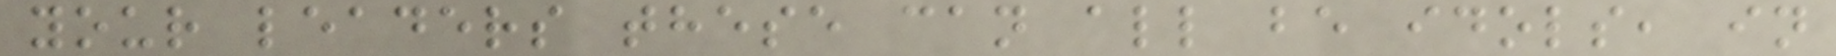your leaders these can all be idols, in
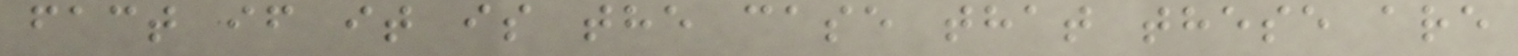fact if it is the case that these are
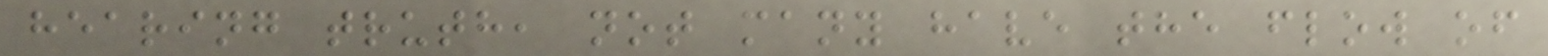hearing truth, not many have the flow of
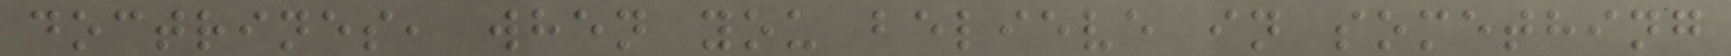doctrines, when you believe in something
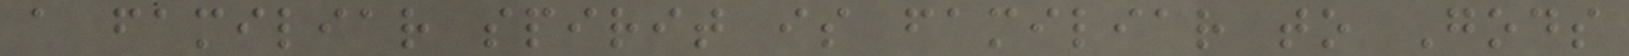a familiar spirit is familiar to Gods
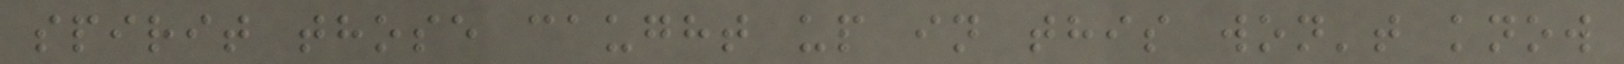spirit those caught up in this won't know
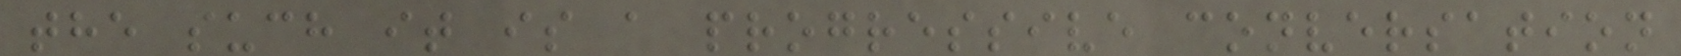the such it is a progressive conversation
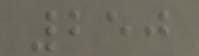250
